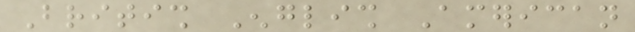British English American
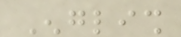English
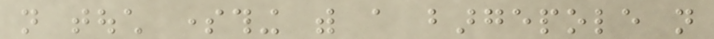not touch something with a bargepole not
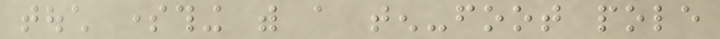touch something with a ten-foot pole
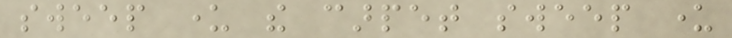sweep under the carpet sweep under
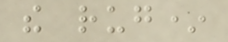the rug*
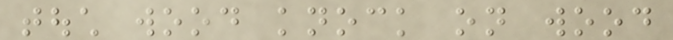touch wood knock on wood
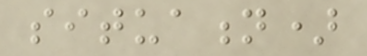situation)
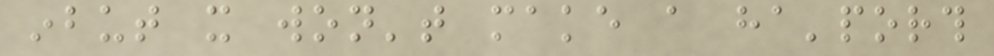inbut it won't make a ha'porth
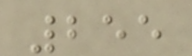255
